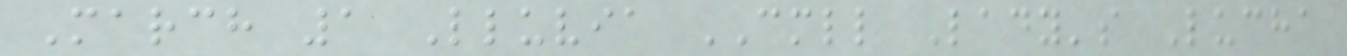March 1 Lluvia CMLL Lady's Lucha
